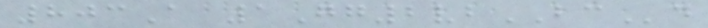803A 1Gg2vbBCd
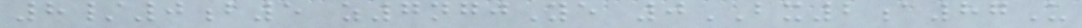8/0b5 z7ngjYe 0BX2a87U
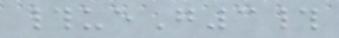#ueG3#
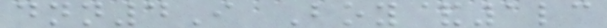dnn4I Boy&1lc
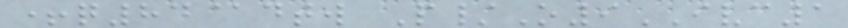+q84@dtw P/O9IVC1
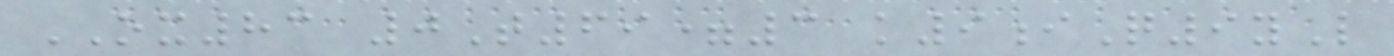OX83 0T69=3 k9iQ9yL
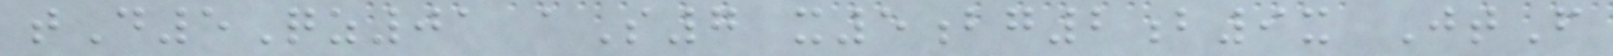tD5Qz01 aS7 x5bg2b9x JtF
